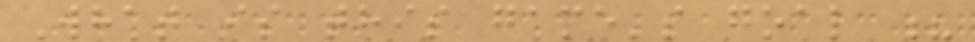What is this game's goal ?
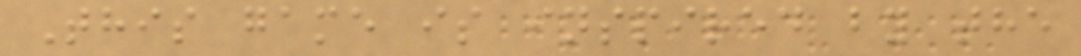This game is inspired by the
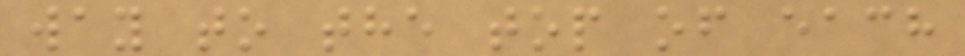way to the top of each
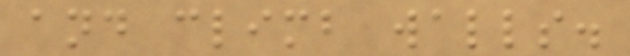and climb walls.
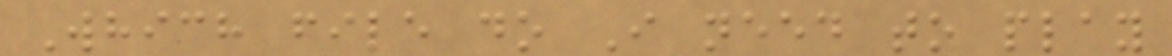Which file do I need to play
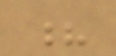?
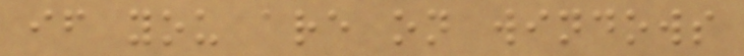if you are on windows
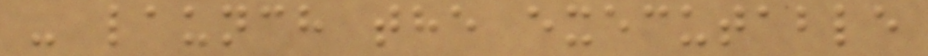- launch the executable
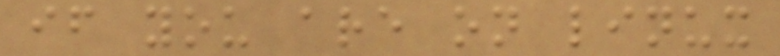if you are on linux
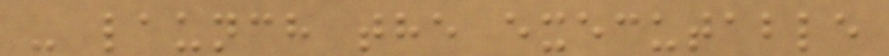- launch the executable
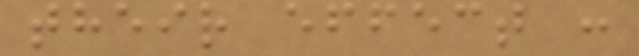their effect :
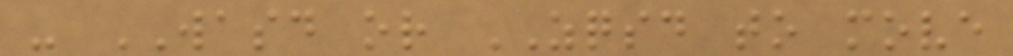- WASD or ZQSD to move
